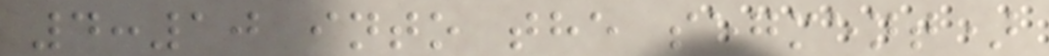4:10 into the segment)
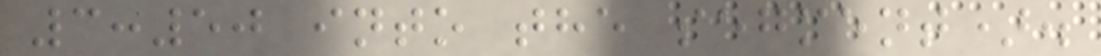3:50 into the segment).
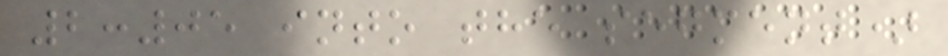2:05 into the segment)
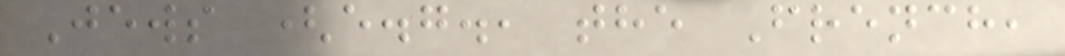Jews (e.g., the French,
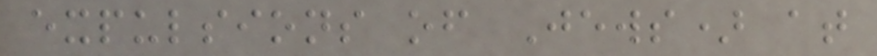expulsions of Jews) at
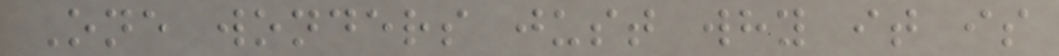One wonders just why it is
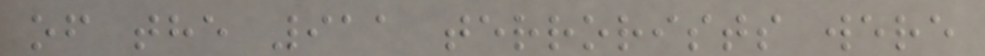of the 911 terrorists were
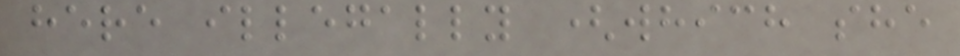here illegally (which she
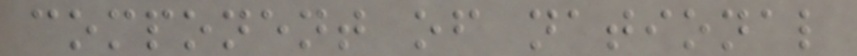component of national
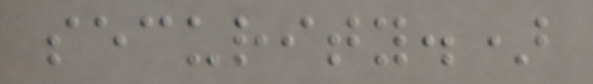security.)
